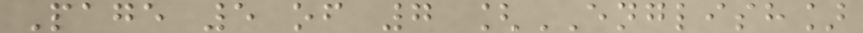Page 5 of 7 [ENGLISH]
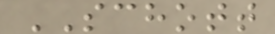SCHOTT
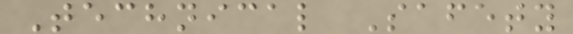Technical Safety
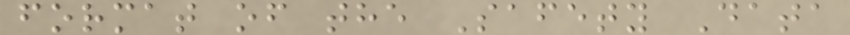format of the Safety Data
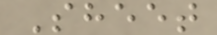Sheet
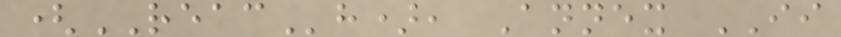(REACh), Annex II
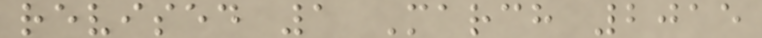revised 1 March 2015
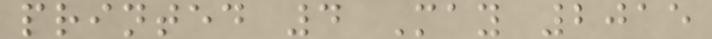printed 4 May 2015
